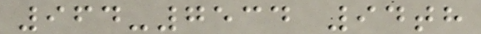964-7534 94th
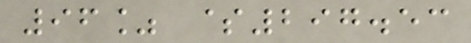96% $297.53
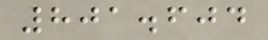801.604
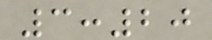3:20
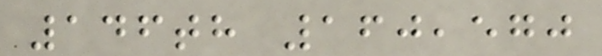146th 160,570
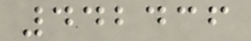442436
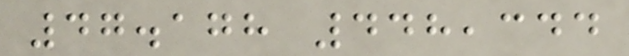47.178 448,344
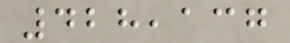428,137
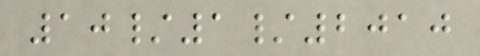10/1/2010
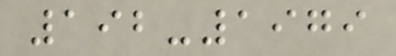192-1979
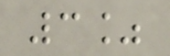3%
